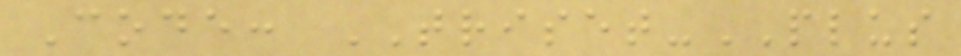Code: TRISET-PLUS
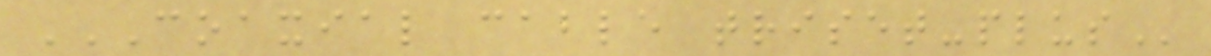COAXIAL CABLE TRISET-PLUS
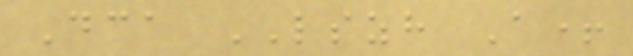Dca LSZH A+
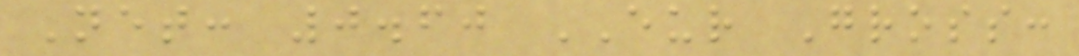Net: 0.60 EUR Gross:
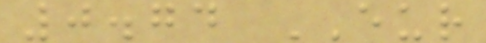0.74 EUR
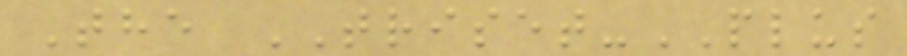The TRISET-PLUS
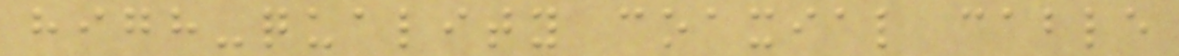high-quality coaxial cable
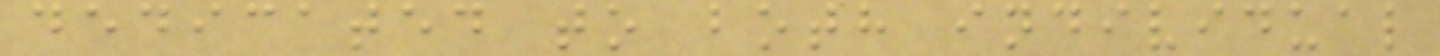dedicated to both individual
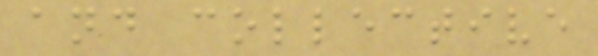and collective
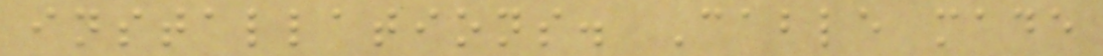installations. Cable made
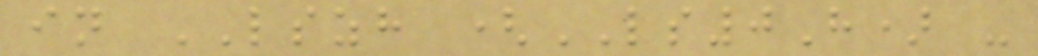in LSZH (LS0H) -
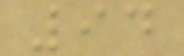94
